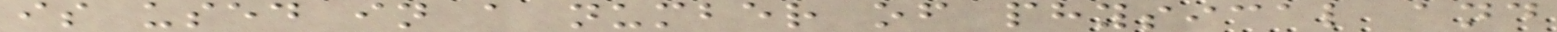is used in a number of physical and
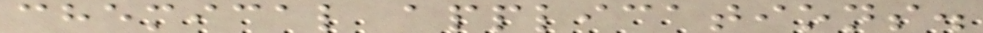chemical applications.
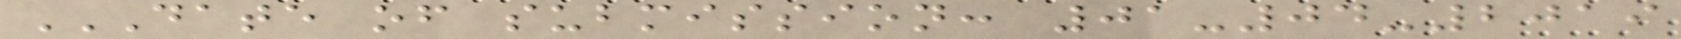DATE OF SUBMISSION: 01-04-2019
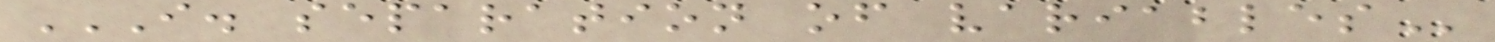I. SEPARATION OF VARIABLES
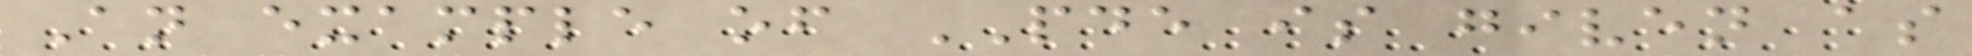An example of PDE is given as
